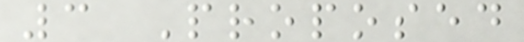3 Proposed
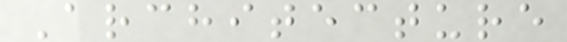Architecture
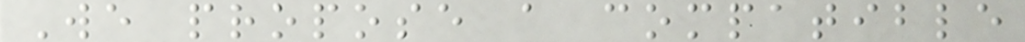We propose a compatible
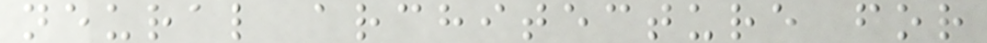neural architecture for
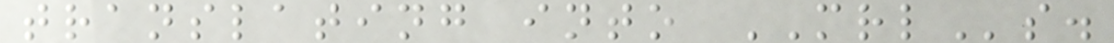translating into MRLs.
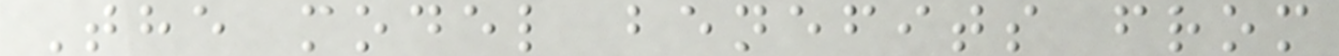The model benefits from
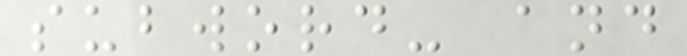subword- and
